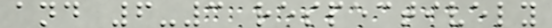and 6-3 respectively
